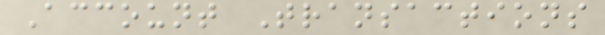Account Transactions
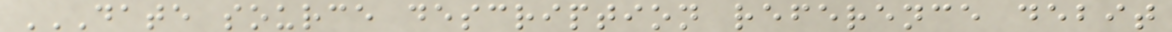DATE SOURCE DESCRIPTION REFERENCE DEBIT
